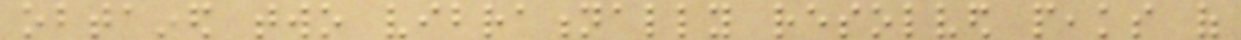obtained two vibrationally resolved peaks of
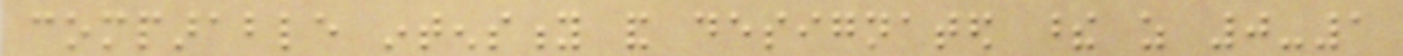comparable intensity and designated these as 0-1
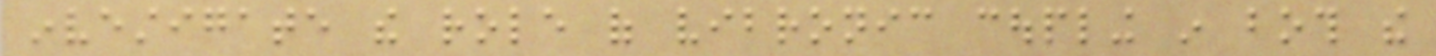investigate the role of vibronic coupling in both the
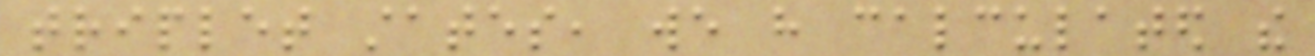triplet states, we have calculated the
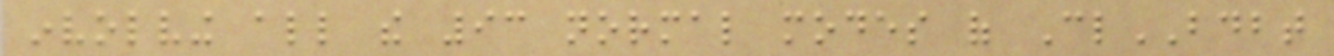involving all the 93 normal modes of ClBDBT
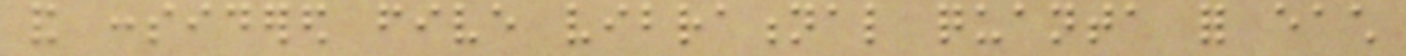and considered five vibrational quanta for each
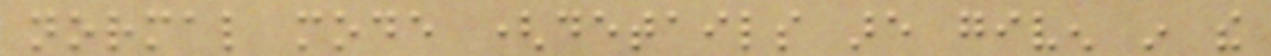normal mode (details are given in the
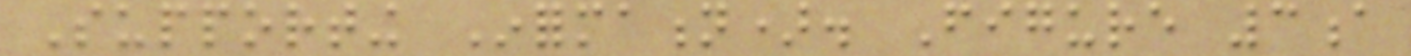Supporting Information). Figure 3a
